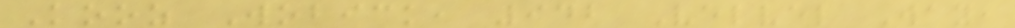Kooz Wobick, 942 Velvel Way,
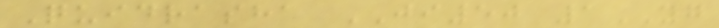Quidrasha JI50 1YG
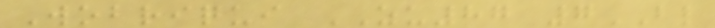Wobriqui ZU87 7BL
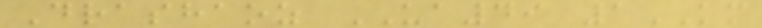Drashaoz UA49 1KM
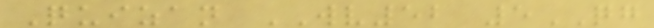Quizan WV52 5QG
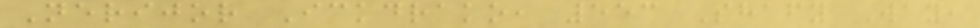Nerijor Ickdrako, 553 Shafy Way,
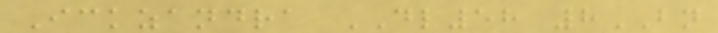Ickzandra DL58 8BN
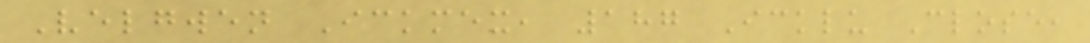Velgwen Ickmex, 187 Icklu Close,
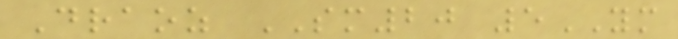Draoz SM20 5YM
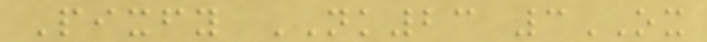Pixfy NK23 3OX
